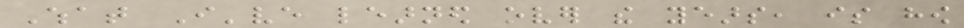What I've learned over the years, is how
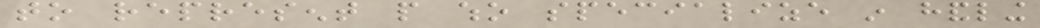to represent people who specialize in handling
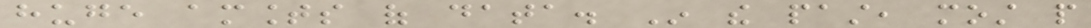huge amounts of data. In the past, most people
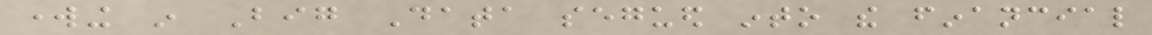working in Big Data segued into the financial
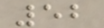52
